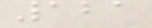121
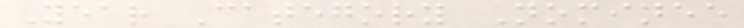Year Category Nominee
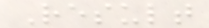Result
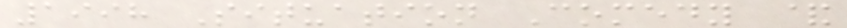1998 Situation Comedy &
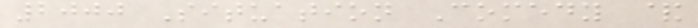2000 Situation Comedy &
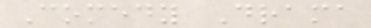Comedy Drama
